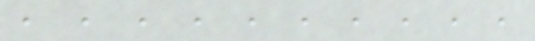, , , , , , , , , ,
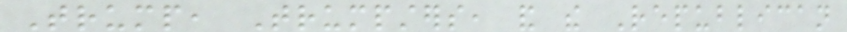Trump, Trumpsters, and the Republican
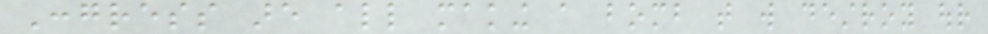Congress are all making a bomb that will destroy our
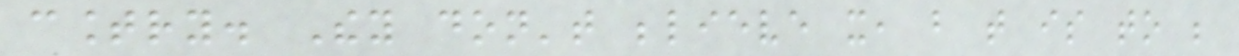country. They don't believe it, but that is to be
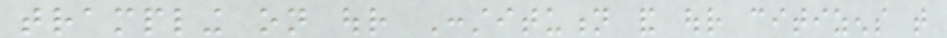trampling on our Constitution and our citizens that
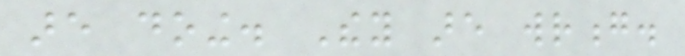are doing. They are wrong.
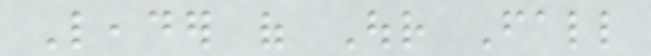Leader of Our Fall
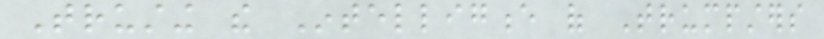Trusting the Intelligence of Trumpsters
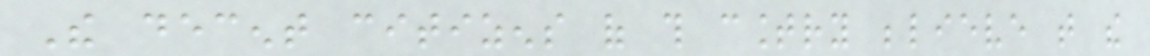The decent citizens of this country believe that the
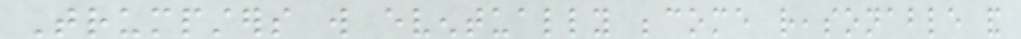Trumpsters will eventually become reasonable and
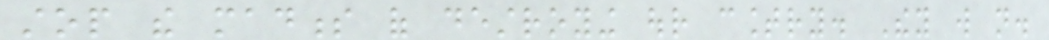stop the madness of destroying our country. They will not.
